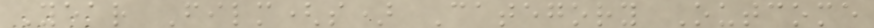Year Film(s) Category Outcome
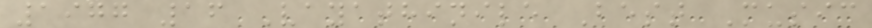1977 16 Vayathinile Best Music
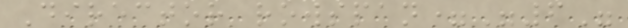Director rowspan="6"
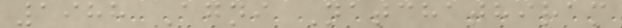1988 Agni Natchathiram
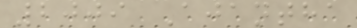2009 Ajantha
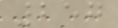257
